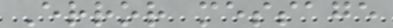Error message
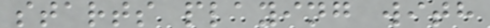starts playing with
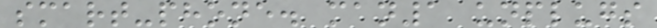smart-phone. man1 unplugs
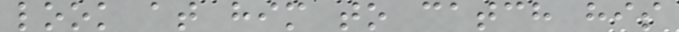look at him to catch his
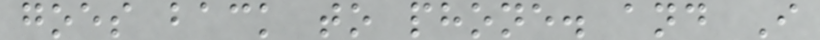goes back to phone. and I
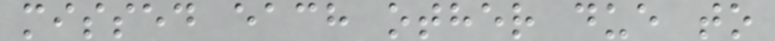missed each other due to
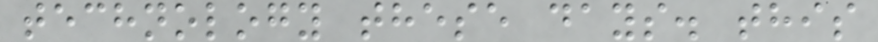technology these days. this
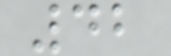42
